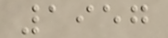1957
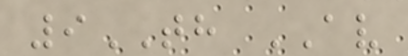9TH AV
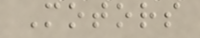Motors
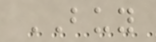BUY
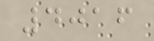4016
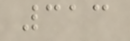313
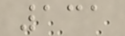131
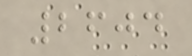2604
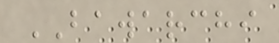BAWARCHI
